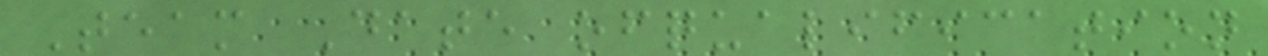Team Date ofqualification
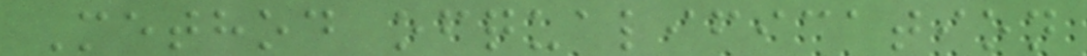Method ofqualification
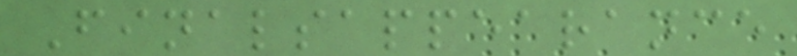Finalsappearance
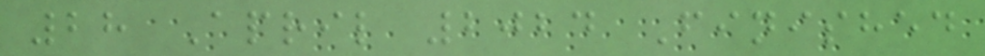28 April 2024 Finished
